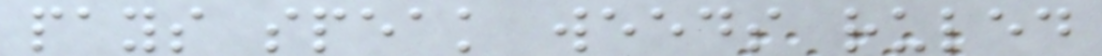pays speak weeds ruled
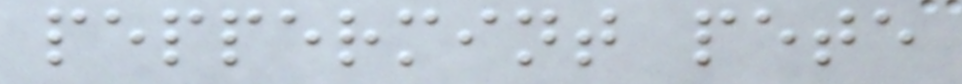peppermint pete
